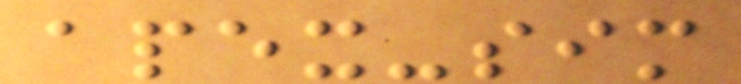apex-sim
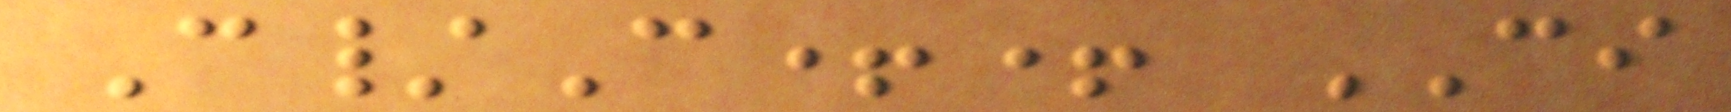C/C++ CI
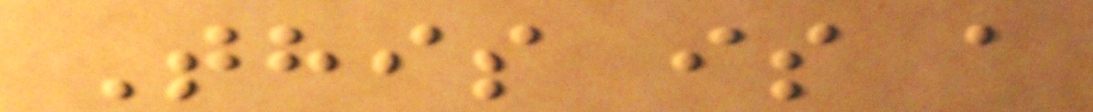This is a
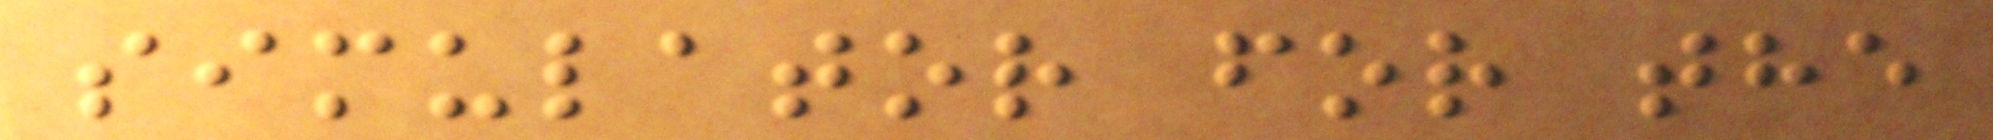simulator for the
